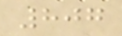807
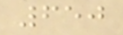650
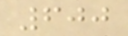600
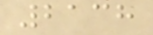2138
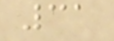31
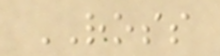ROSS
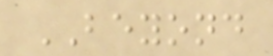BEYOND
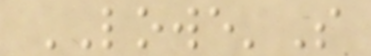LOWE'S
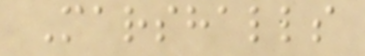Marshalls
